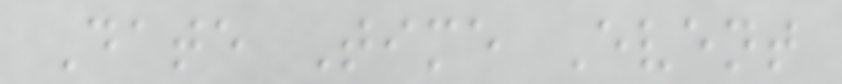Date Time Event
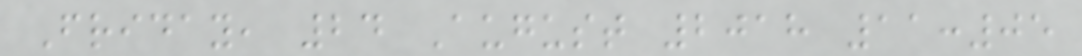Friday, 24 August 2018 11:05
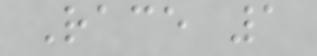Race 1
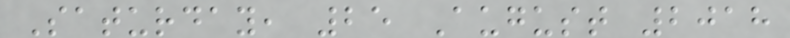Saturday, 25 August 2018
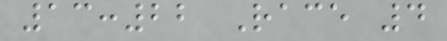13:22 Race 4
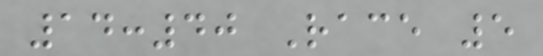14:40 Race 5
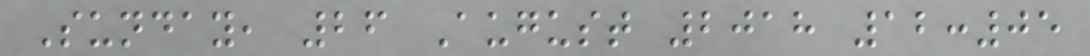Sunday, 26 August 2018 12:05
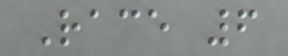Race 6
